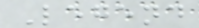Legend
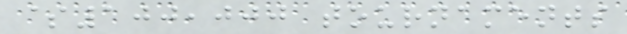$100,000 tournaments
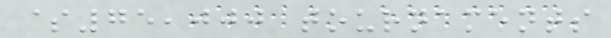$75,000 tournaments
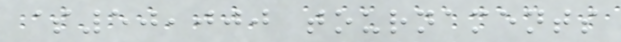$50,000 tournaments
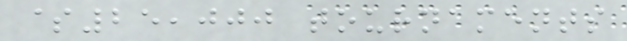$25,000 tournaments
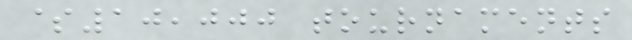$10,000 tournaments
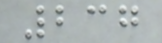237
